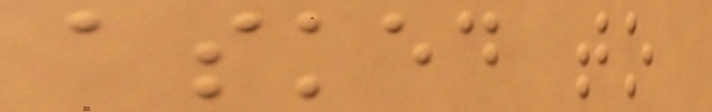asked to
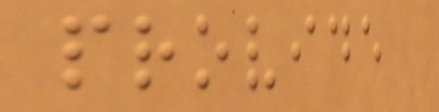provide
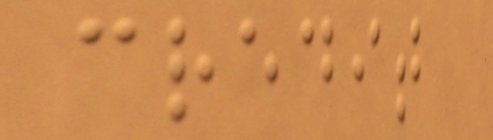credit
